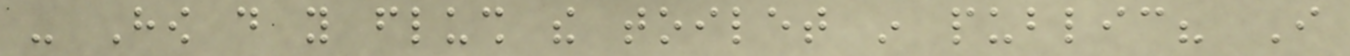- How do you flush the toilet in public? I
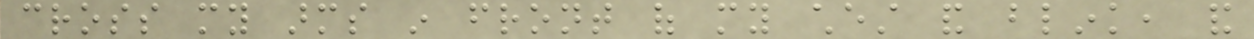cross my arms in front of my chest and blink, and
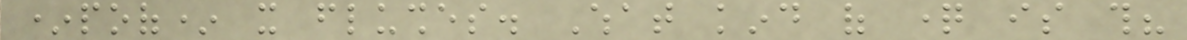*poof* it flushes. What kind of question is this?
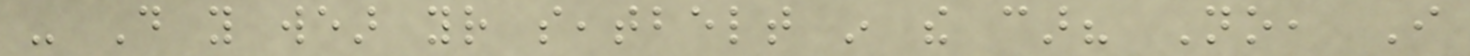- Do you wear your seatbelt in the car? No, I
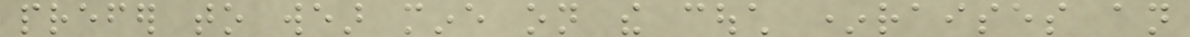prefer to wear mine on the couch *raises an
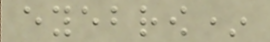eyebrow*
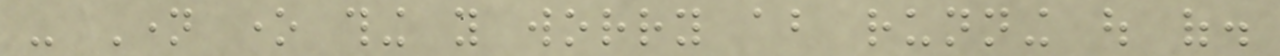- Name one thing you worry about running out of.
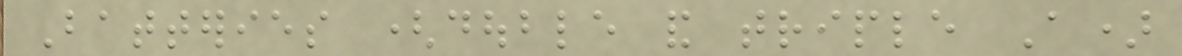Batteries (double and triple A)
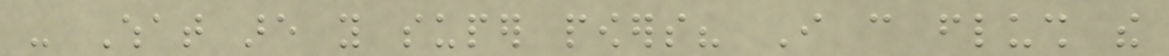- What are you super powers? I can flush the
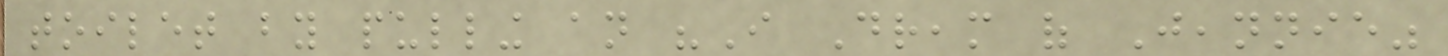toilet by pulling an "I Dream of Jeannie"
